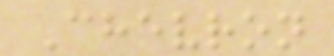Chevron
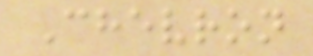Chevron
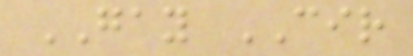GAY CIR
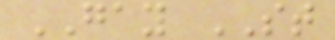GAY ST
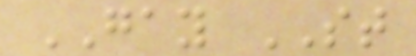GAY ST
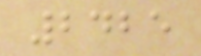2425
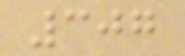307
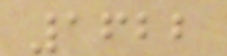1622
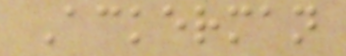Ackerman
